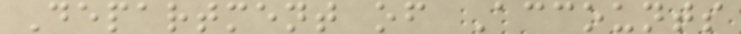Department of Accounts
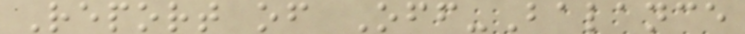Report of Off-Balance
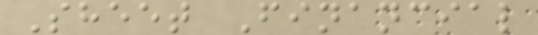Sheet Financial
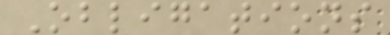Obligations
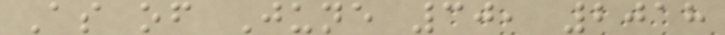As of June 30, 2018
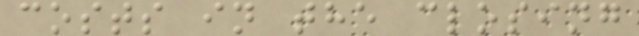costs in the closing
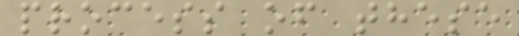process of these
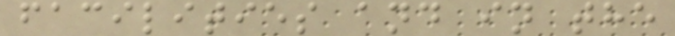facilities and in the
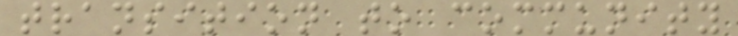transition to community
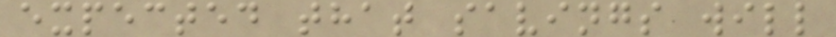expected that savings will
